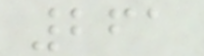261
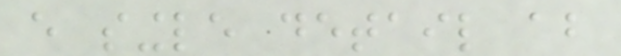every single detail about
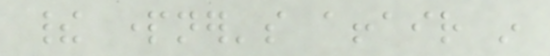their partner's affair in
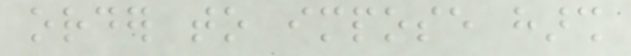order to impose harsh
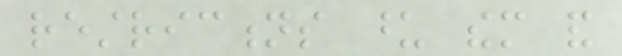restrictions upon them and
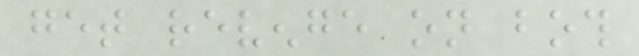get revenge on both
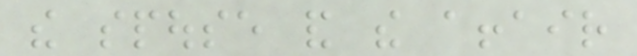the spouse and the affair
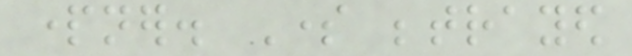partner. Some betrayed
